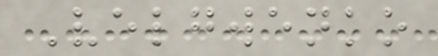Velgwenko
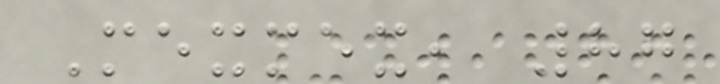Mexmex, 87
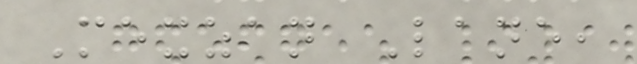Mexzan Lane,
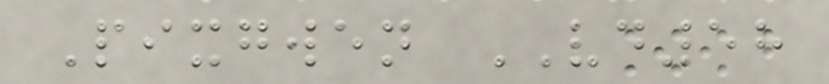Pixgwen VD58
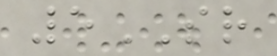5SR
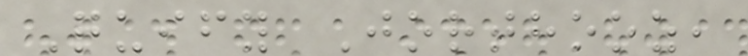Quify Jorthooz,
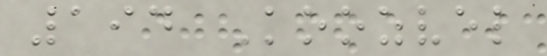194 Koozvel
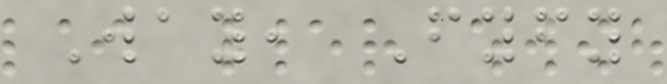Way, Fyfy
